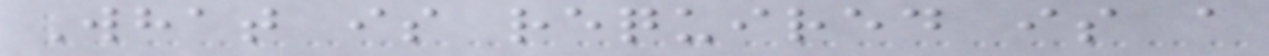What is required is a
